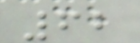62
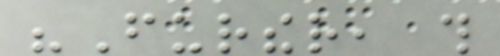"Further, this
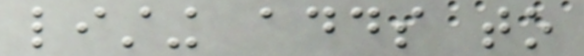listing adds to
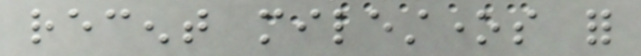recent milestones for
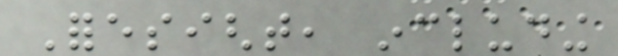Foresight, including
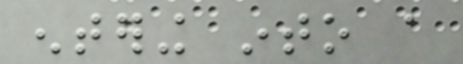entering into a
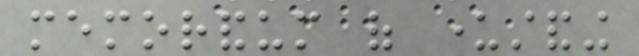memorandum of understanding
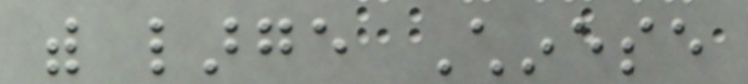with large Chinese
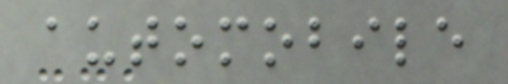automobile
